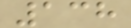138
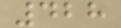428
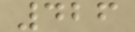426
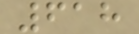618
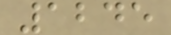1245
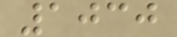1030
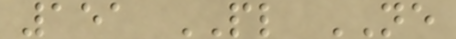151 PL NE
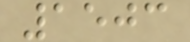1503
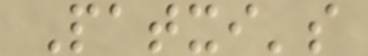Patxi's
